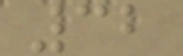32
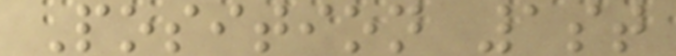Position 1st
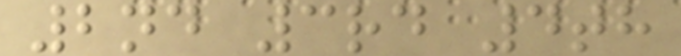2nd 3rd 4th
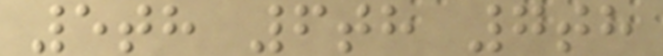5th 6th 7th
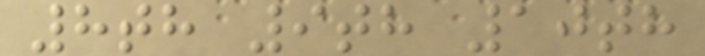8th 9th 10th
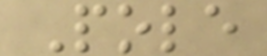Pole
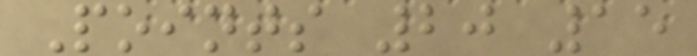Points 20 15
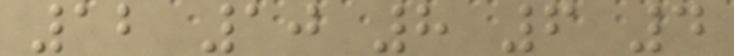12 10 8 6 4
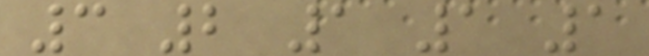3 2 1 1 1
